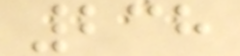238
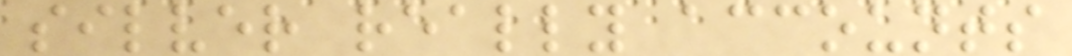silver really accounts
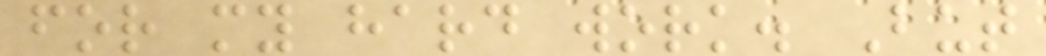for my hard work. But
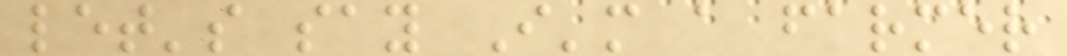let's say I'm a farmer
